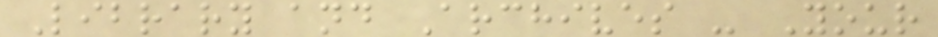Library and Archives - Your
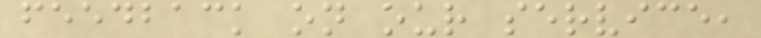feedback on our service,
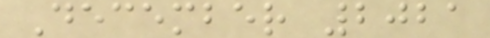December 2021
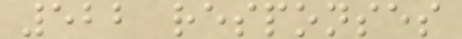522 responses
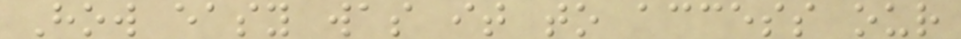How easy was it to access our
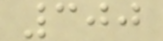300
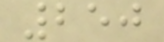250
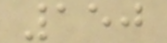150
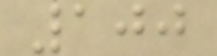100
